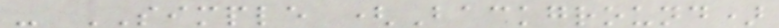- SIMPLE (Background)
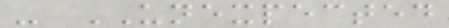- UNEXPECTED
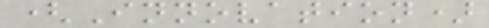(Innovation)
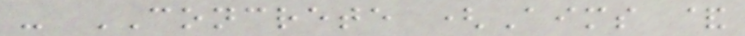- CONCRETE (Aims &
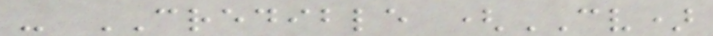- CREDIBLE (CV)
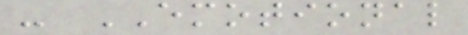- EMOTIONAL
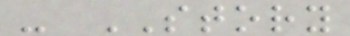- STORY
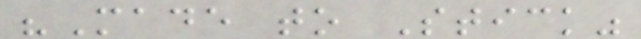"Made to Stick"
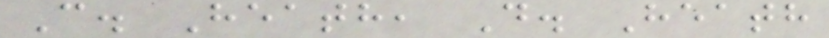C. Heath, D. Heath
